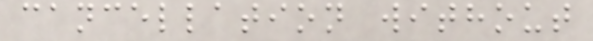cancellation without
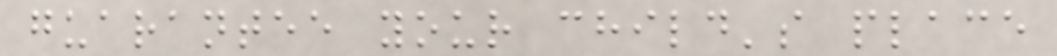guarantee your child's place
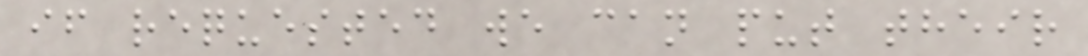if requested we can put their
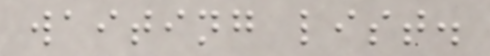waiting list.
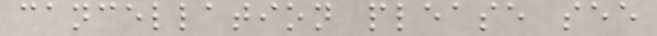cancellation please see
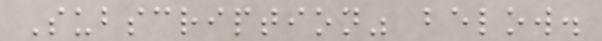Subscription" below.
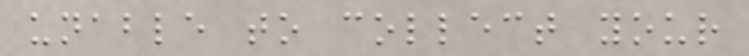unable to collect your
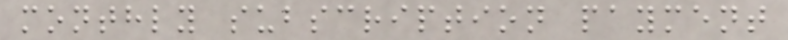monthly subscription payment
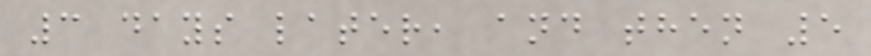3 days later, and then 5
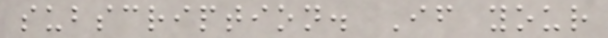subscription. If your
